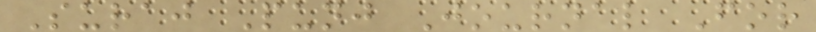Suraj Punj Journal For
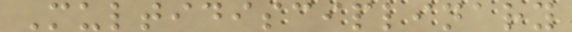Multidisciplinary
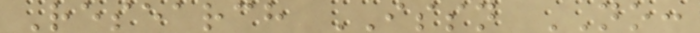Research ISSN NO:
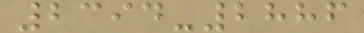2394-2886
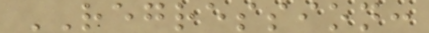REGRESSION:
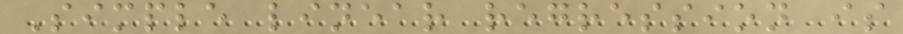Simple linear regression is
